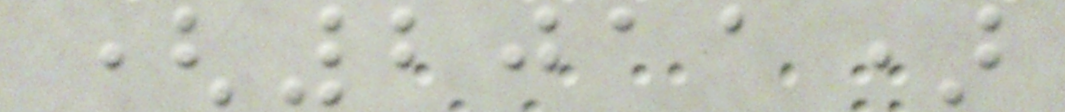(2011)
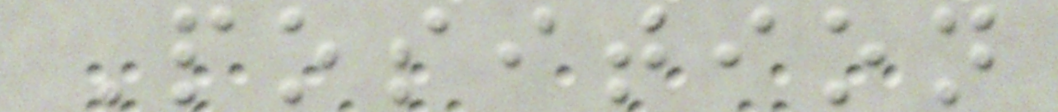Position
